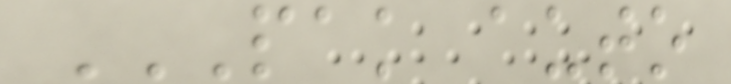PAK AUTO
